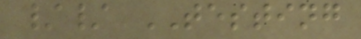// TESTING
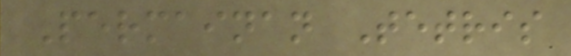Permainan Tetris
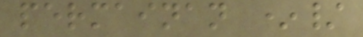permainan */
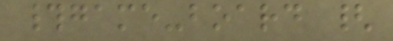#game-board {
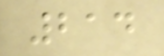214
